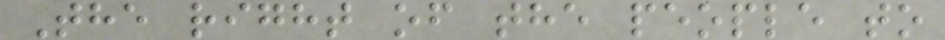The right of the people to
